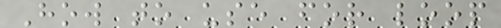How to use for loop
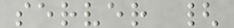server {
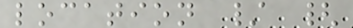location / {
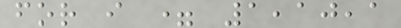for i = 1,10,1
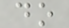do
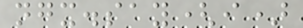ngx.say(i)
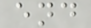end
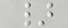}
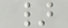}
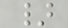}
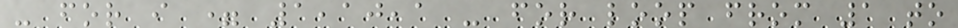- for i = 1,10,1 - for loop from 1 to
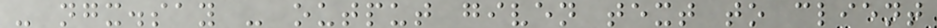- ngx.say - output given text to client
